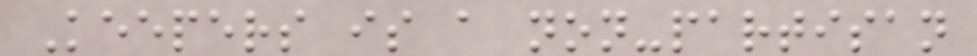Keepers is a non-partisan
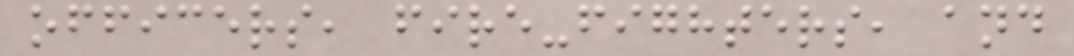officers, fire-fighters, and
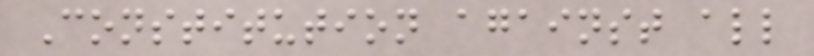Constitution against all
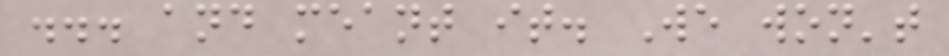... and meant it. We won't
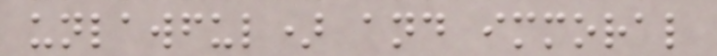unlawful) and immoral
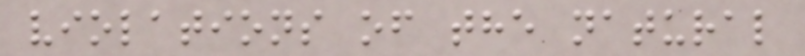violations of the natural
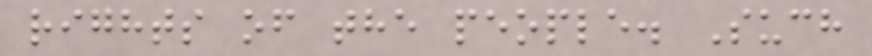rights of the people. Such
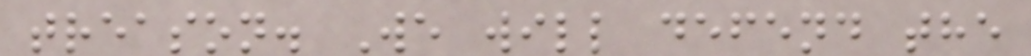treason. We will defend the
